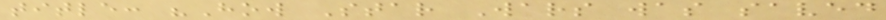title: "How Star Wars was saved
